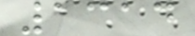1314
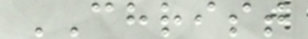CHRIST
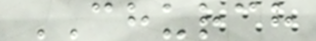CHURCH
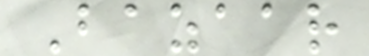Bazaar
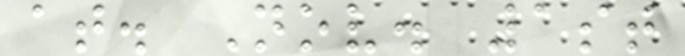at. Nov. 1st
